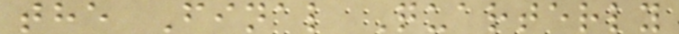the Final Quarterly
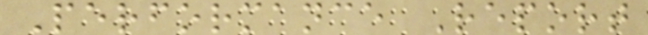Performance Report
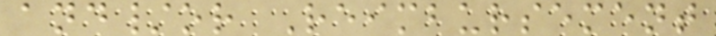and/or Reimbursement
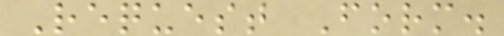Request Form.
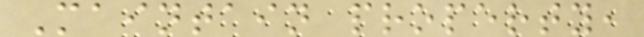Maintain property,
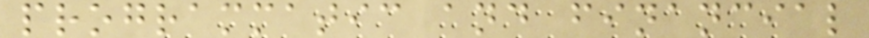programmatic and financial
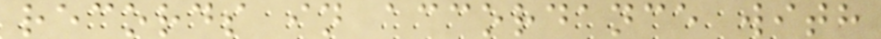records in accordance with
